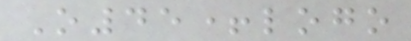O45+logo
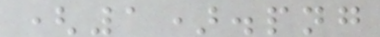(1).png
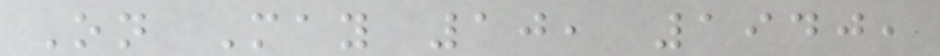On May 10, 1940,
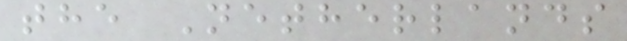the Netherlands
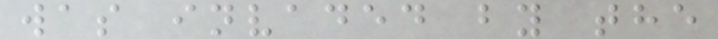was invaded by the
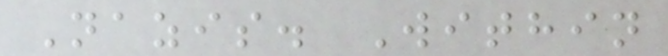Nazis. Within
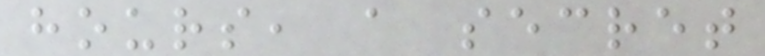hours, a secret
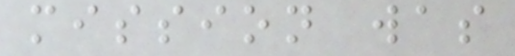mission was
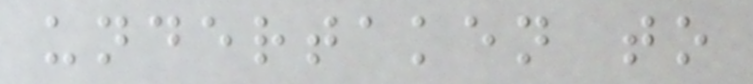undertaken to
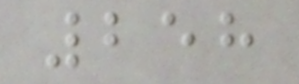258
